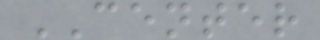CENTER
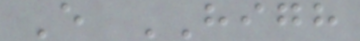E HIGH
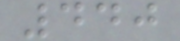440
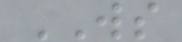WS
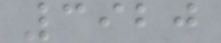3920
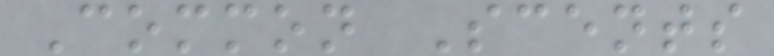Common Scents
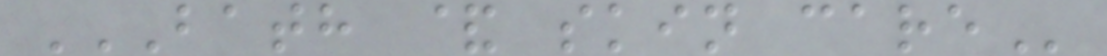BATH & SKIN CARE
